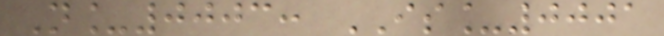N_0003: IS_0001
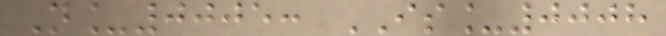N_0005: IS_0008
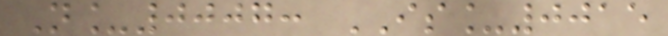N_0007: IS_0015
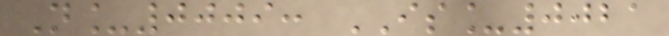N_0009: IS_0021
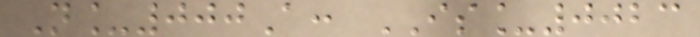N_000A: IS_0023
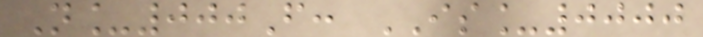N_000F: IS_0000
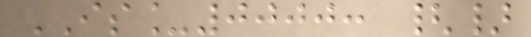IS_0000: {}
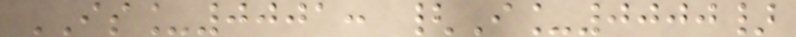IS_0001: {I_0000}
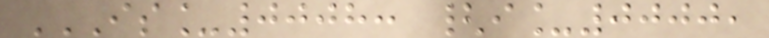IS_0008: {I_0000,
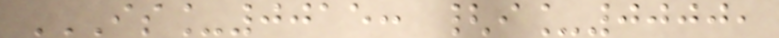IS_0015: {I_0000,
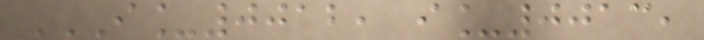I_0012, I_0013,
